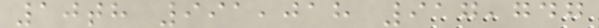10th 991,018 917,747
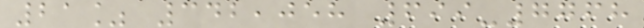21% 342,058 699-7768
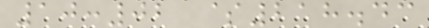10:02 $218.43
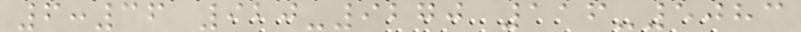6:36 920-9270 116-5083
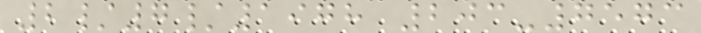2/7/1978 203-7573
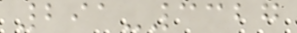291-3327
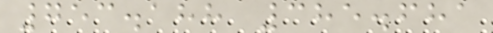753.188 385.681
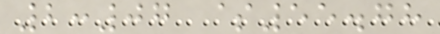2:07 $55.78
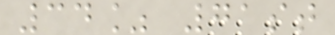34% 71st
